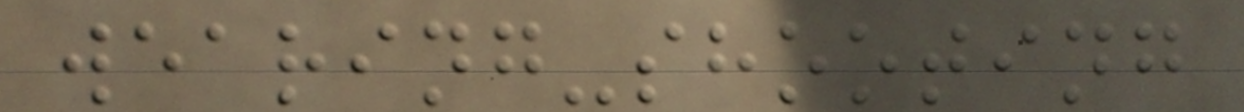wearing-shooting
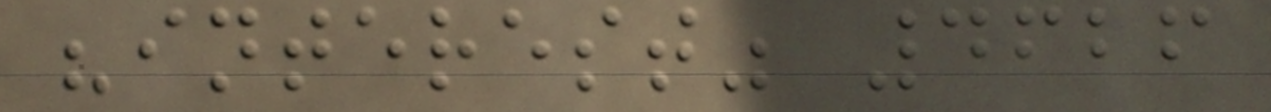"interest" 4626
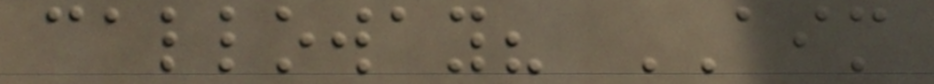calloway? AIM
